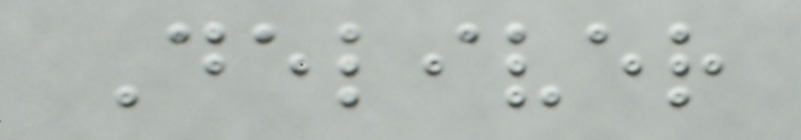Deliver
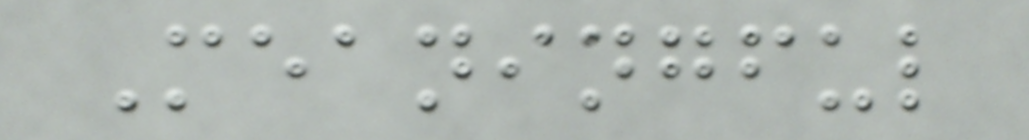Meaningful
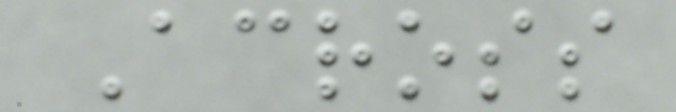Across
